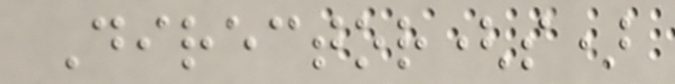Director(s)
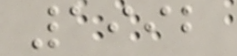1992
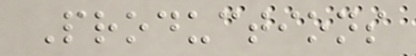Productions
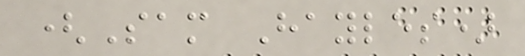(Sam Hayles)
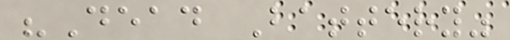"Dead Battery"
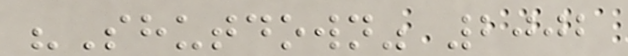"Shutdown" 2002
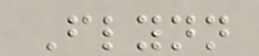Flynn
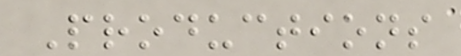Productions
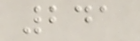241
